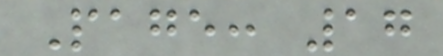Page: 17
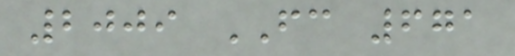2009 FC 671
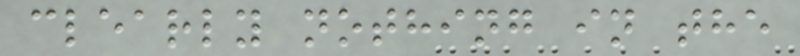clearly nothing in the
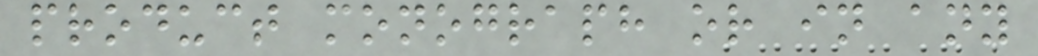product monograph or in any
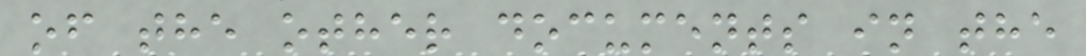of the other documents in the
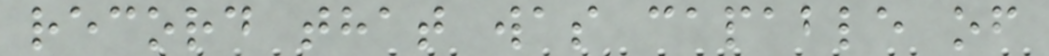record that was capable of
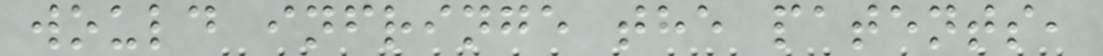would infringe the patents,
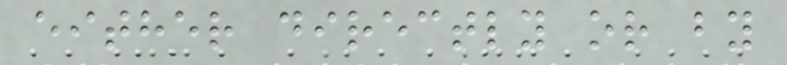either directly or by
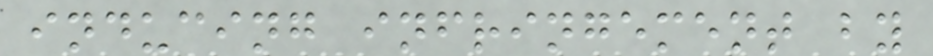inducing infringement by
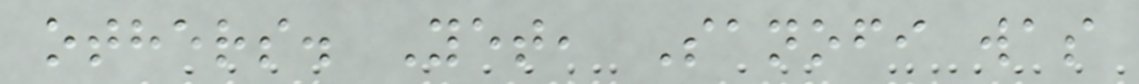others. Yet, Sanofi was
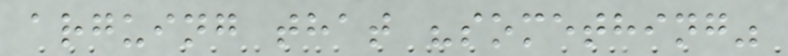arguing that "something"
